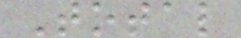Total
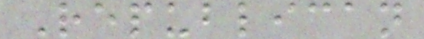Republican
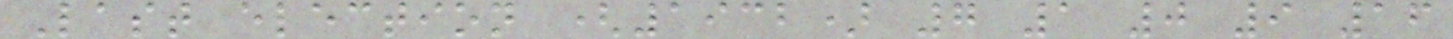Last election (1932) 7 1 0 9 16
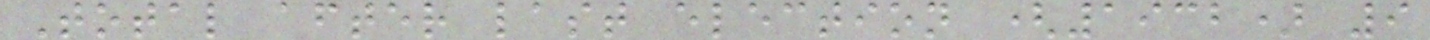Total after last election (1932) 9
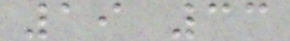19 33
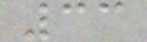33
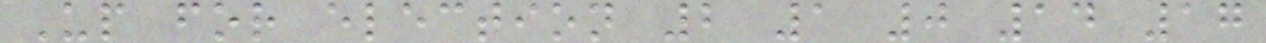Up for election 2 1 0 14 17
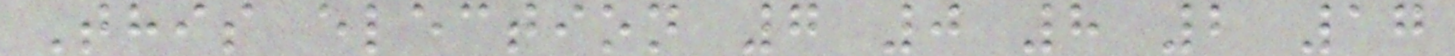This election 7 0 8 2 17
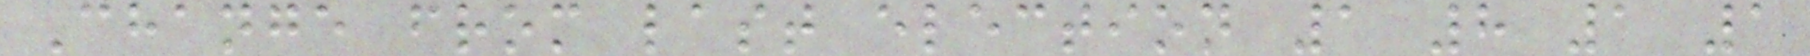Change from last election 1 8 1 1
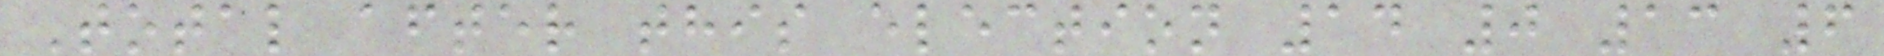Total after this election 14 0 13 6
